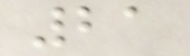21
